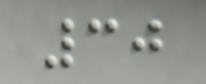30
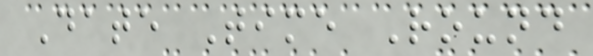Date Time Round
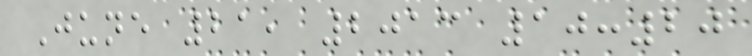June 21, 2013 10:20
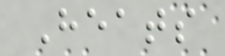Heats
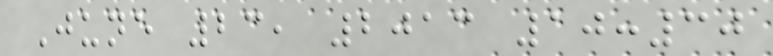June 23, 2013 10:30
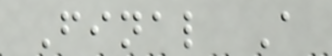Final A
